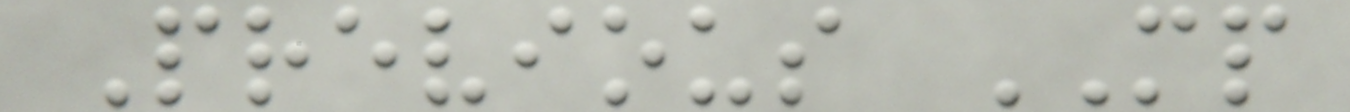Previous MP
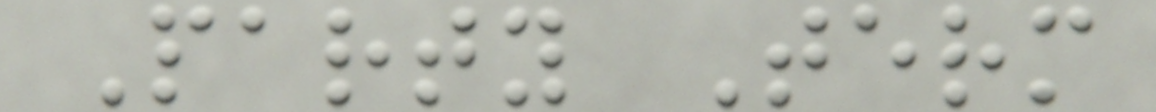Party Term
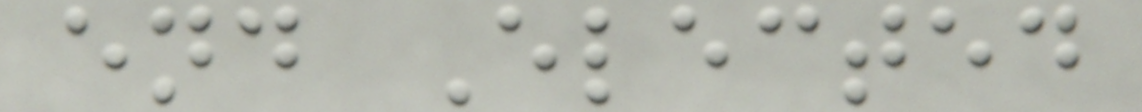end Elected
